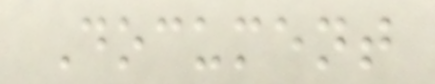Document
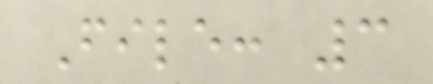File: 3
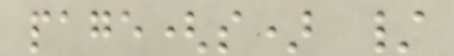page(s) /
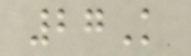27K
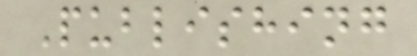Publishing
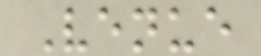Venue
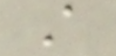A
